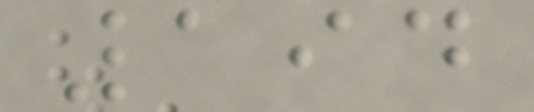194
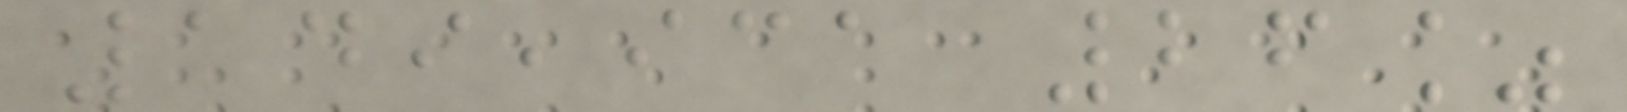149,931 26%
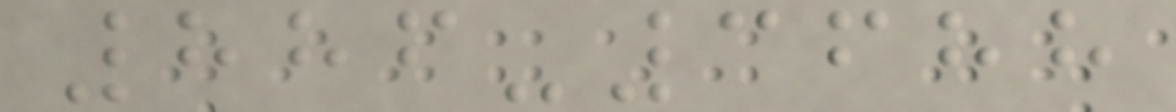886-3688
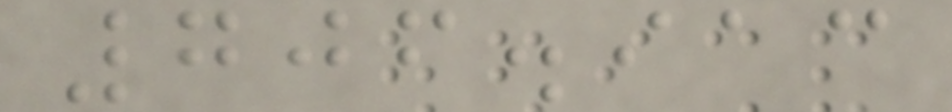706.913
